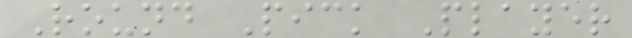Round Pick Player
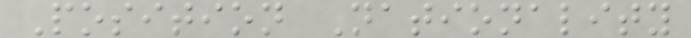Position Nationality
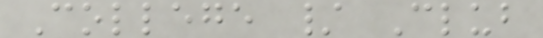College / Club
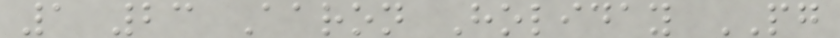1 23 Aaron Holiday PG
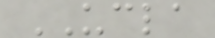UCLA
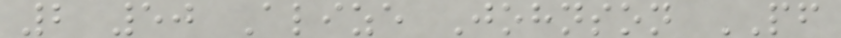2 50 Alize Johnson PF
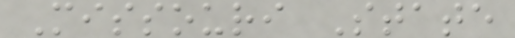Missouri State
